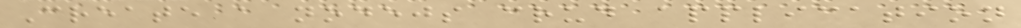Create a nodejs crud application
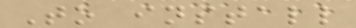To install
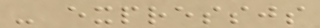- expressjs
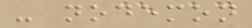- nodemon
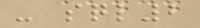- sql2
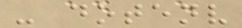- dotenv
